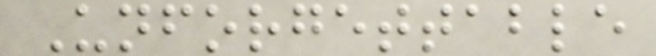Unforgettable
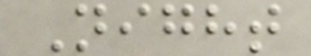Night
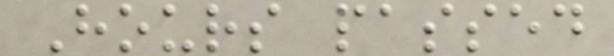Hours passed
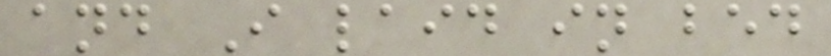and I laid in bed
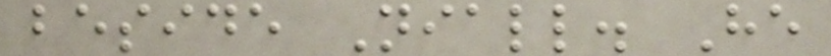beside Niall. He
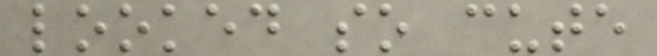looked so cute
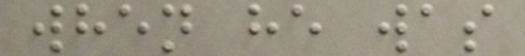when he was
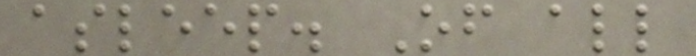asleep. Of all
